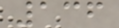136
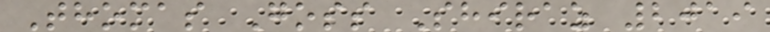Thomas Goss Shiraz 2019
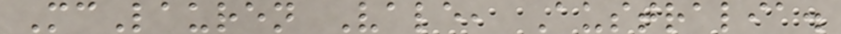McLauren Vale, Australia.
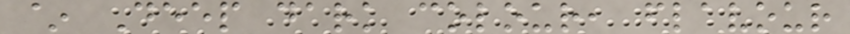~ Deep dark colour, flavour
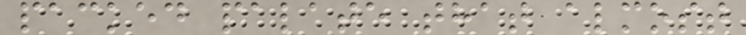packed palate that almost
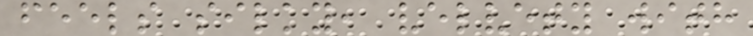feels silky, velvety with
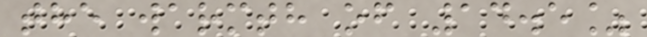the warmth of 14.5%
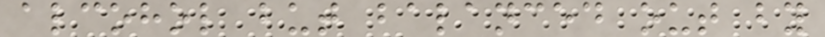alcohol but balanced out by
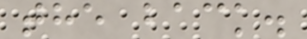the back.
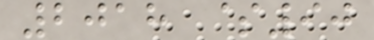2018 $90
